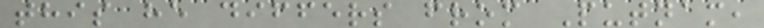this he differs from Putnam,
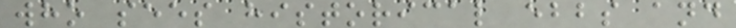who sees historical ebbs and
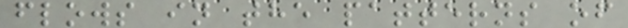flows in the patterns of
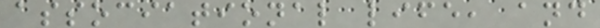associational life, and
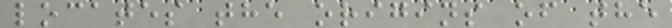locates the origins of the
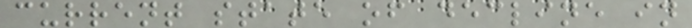current state of decline in
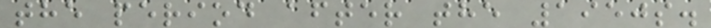the period after the 1950s.
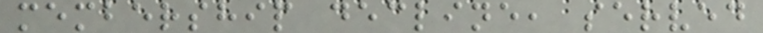membership decline, served
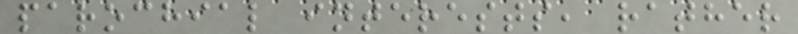parochial interests, rather
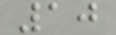10
